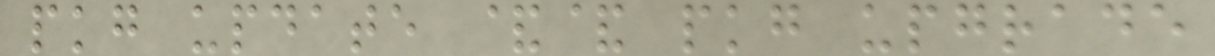pkg update && pkg upgrade
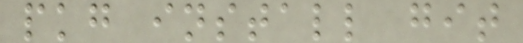pkg install git
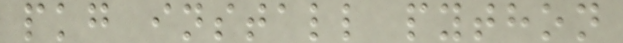pkg install python
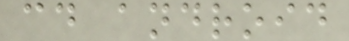cd android
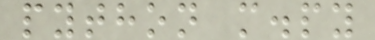python m.py
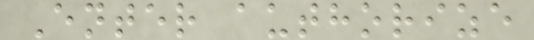Enter authorize
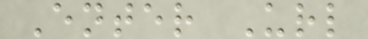Enter Url
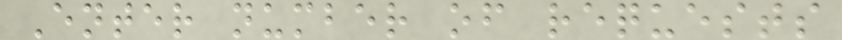Enter number of requests
